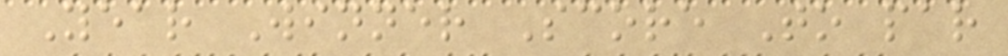Year Winner Score To par
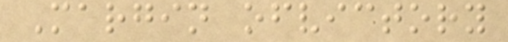Margin ofvictory
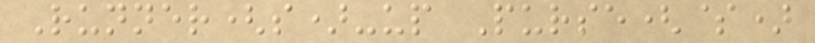Runner(s)-up Purse($)
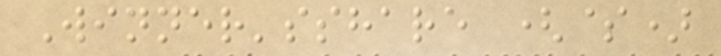Winner'sshare ($)
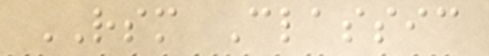RSM Classic
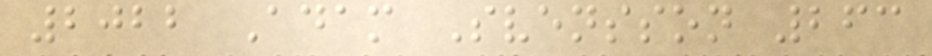2022 Adam Svensson 263
